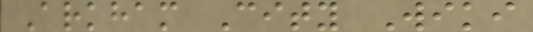Arkham City Wiki
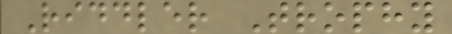Riddler Trophy
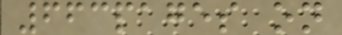663pages on
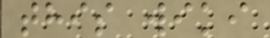this wiki
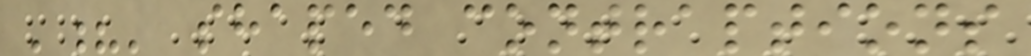'?' shaped contraptions
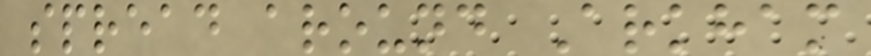spread around Arkham
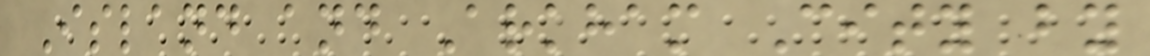Island and Arkham City by
